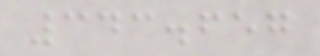343.657
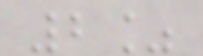2%
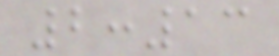2:13
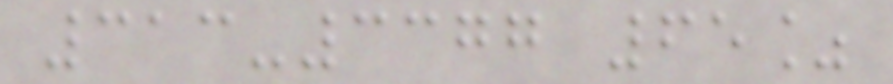313-3377 65%
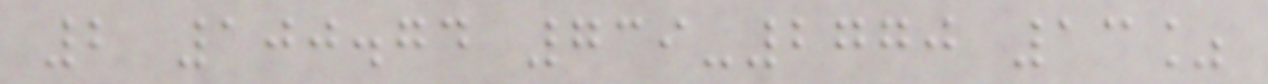2 100.74 739-2770 13%
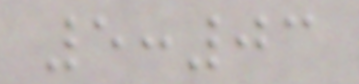5:03
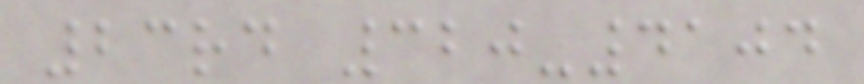23rd 320-4104
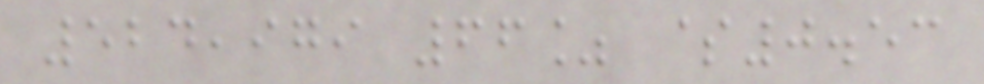524,979 66% $0.53
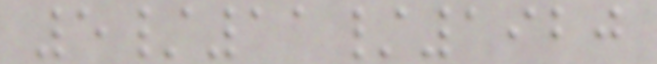5/11/1920
